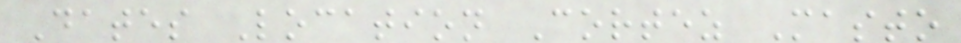Dates Location Cortez Masto
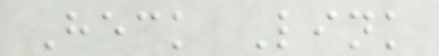Heck Link
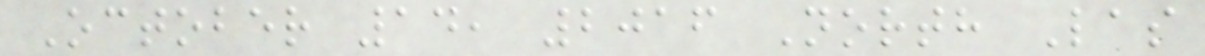October 14, 2016 North Las
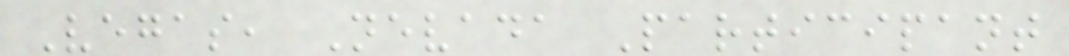Vegas, Nevada Participant
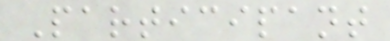Participant
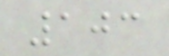103
